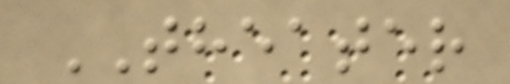THEATER
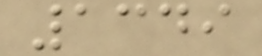1349
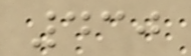430
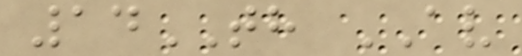14TH AV
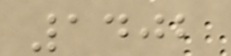1402
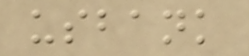usbank
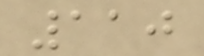110
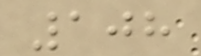108
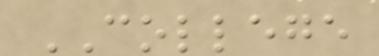COLLEGE
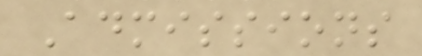Admissions
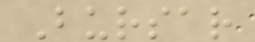Bursar
